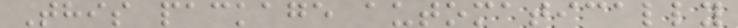This package automatically
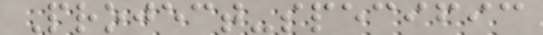Project-specific
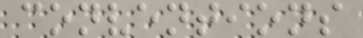conventions
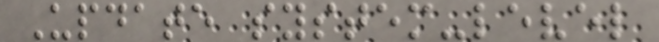Update system-level
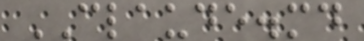CLAUDE.md
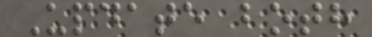Update both
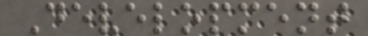Development
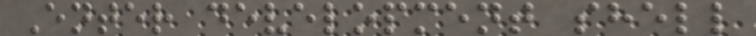Enter development shell
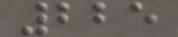225
